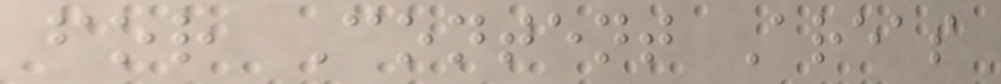for Content Areas
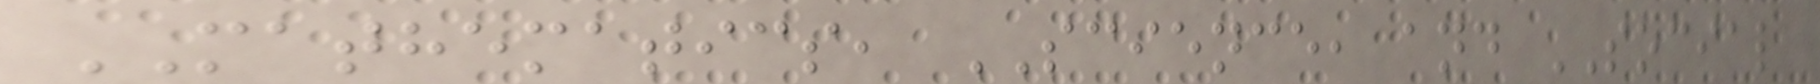MATHEMATICS, SCIENCE, and SOCIAL
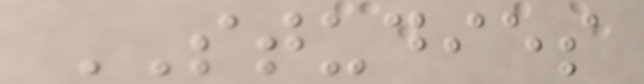STUDIES
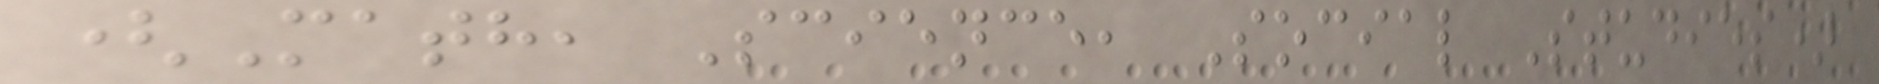(Math, Science, Social Studies)
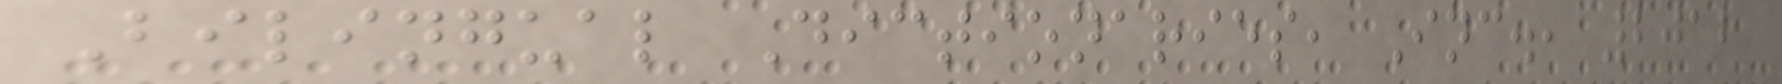Bilingual Dictionaries, Inc., 2012
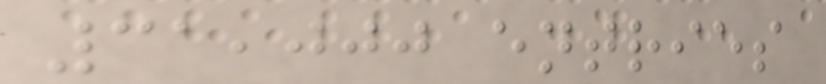31,000 entries
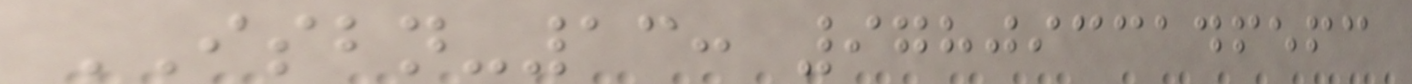ISBN-13: 9780933146563
